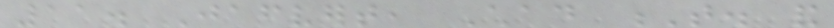11. Jafvert, Chad T. and
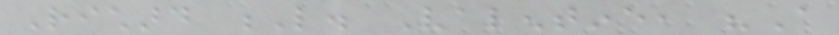Richard L. Valentine, "A
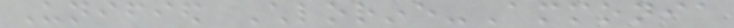Unified Chlorine-Ammonia
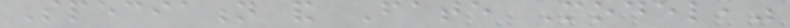Speciation and Fate Model,"
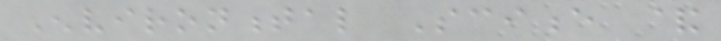Environmental Science &
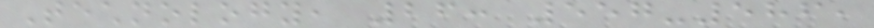Technology, 26: 557-586,
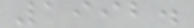1992.
